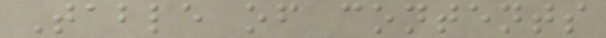Table of contents
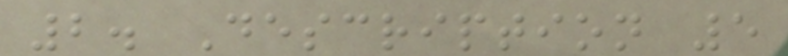2. Description 5
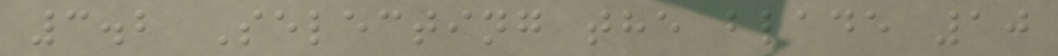3.2 Selecting the blade 10
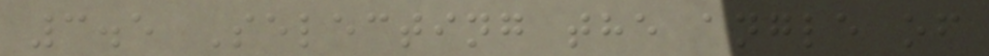3.5 Selecting the angle of
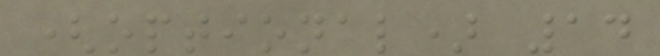(optional) 14
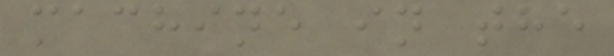machine in the
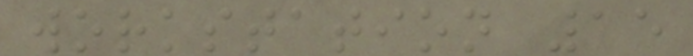workstation 15
